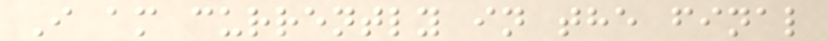I am currently in the final
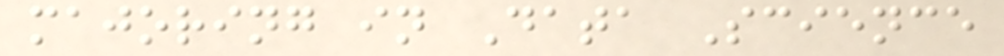majoring in Data Science
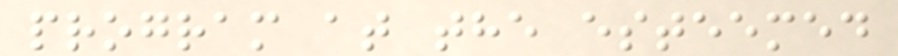program at the esteemed
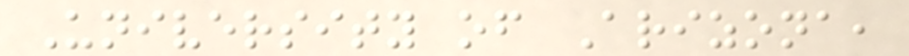University of Arizona,
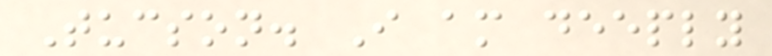Tucson. I am deeply
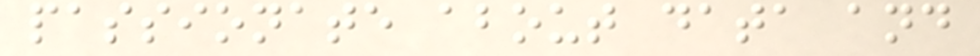passionate about data and
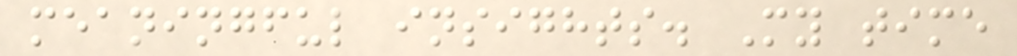meaningful insights. My time
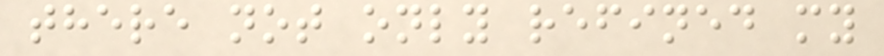there not only refined my
